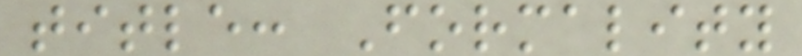title: Formality
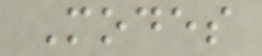Modes
